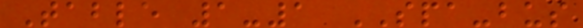Table 1-1 SPA-bus
